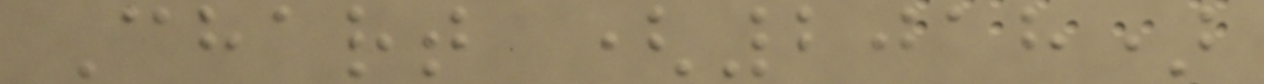Chart (2018)
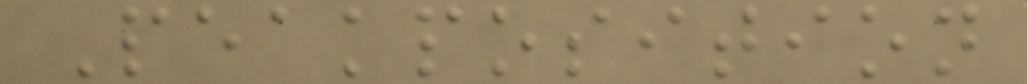Peakposition
